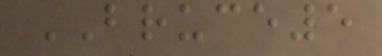BRUCE5
